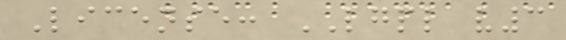License: LGPL v3
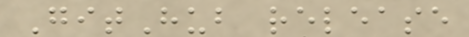GitHub release
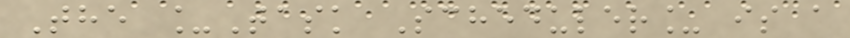The _Task Scheduler_ is a
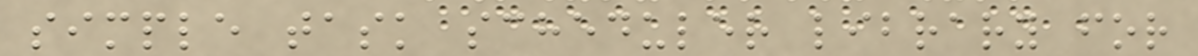simple task scheduler library for
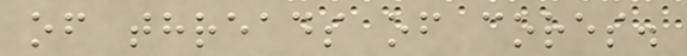of threads of cores.
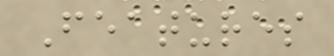Features
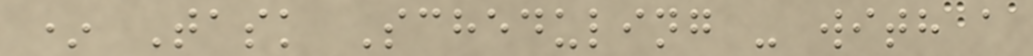* Task Scheduling - with a
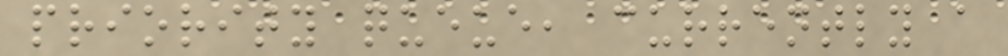priority queue, currently a
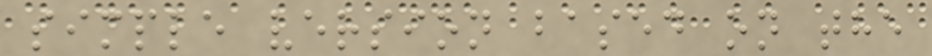simple version based on the
